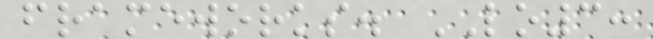frameworks. LO3:
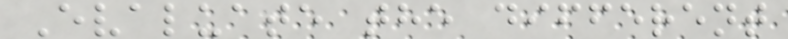Evaluate the different
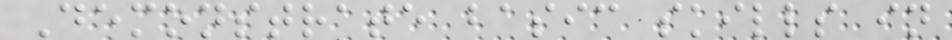Demonstrate basic skills in
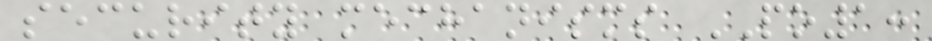security mechanisms PO1:
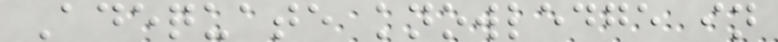Adequate knowledge in
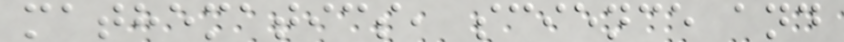mathematics, science and
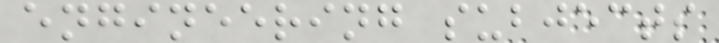engineering subjects
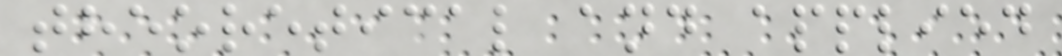theoretical and applied
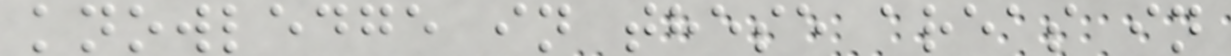knowledge in these areas in
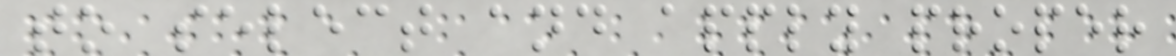to select and apply proper
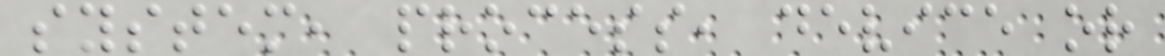system, process, device or
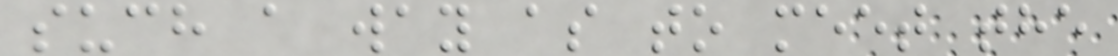such a way as to meet the
